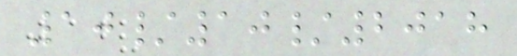10/10/2018
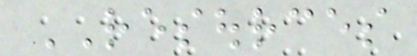RESOURCES
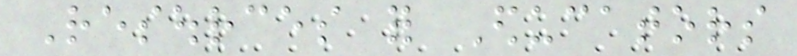Resources for Educators
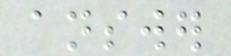answer
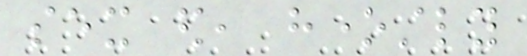sex ed, honestly
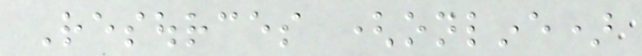Resources (online)
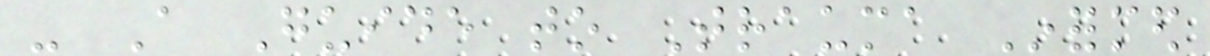- A Guide to Trauma Informed
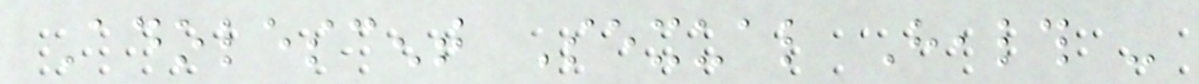Adolescent Sexual Health -
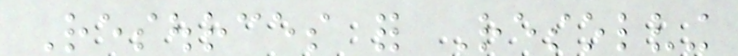Resources for Resolving
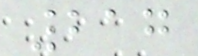217
